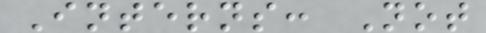Interns: Not
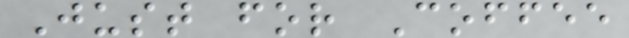Just for Coffee
